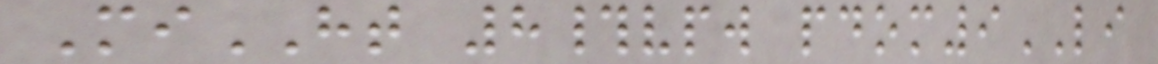MiHT 8#vpw pdom9LI
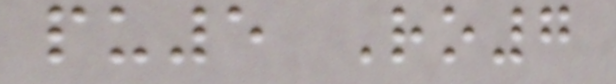pu5 Ro7
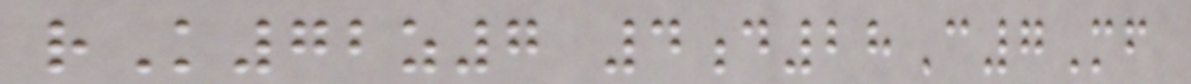rK72z7 4d28C7Mf
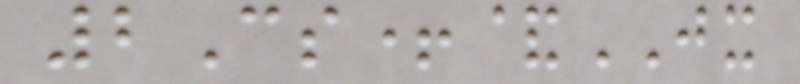2Cs+&JX
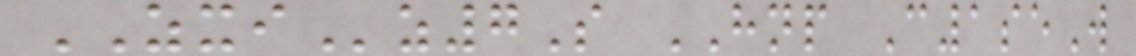ZXIz7S HNP C1seW
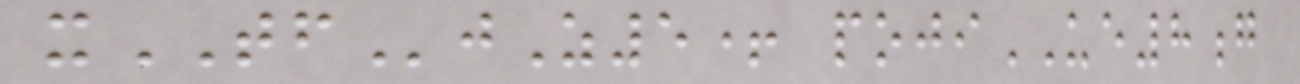xTFjZ5+ pojiUE8g
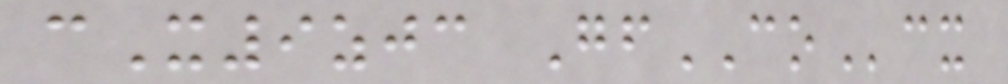cX9zjc GfCOcx
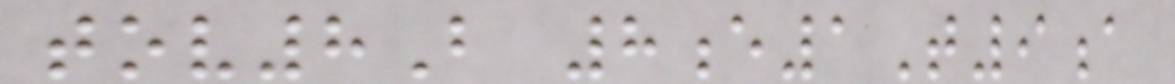tov8B 8e1T9a
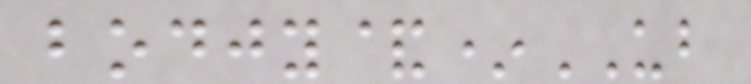bodjy&*UB
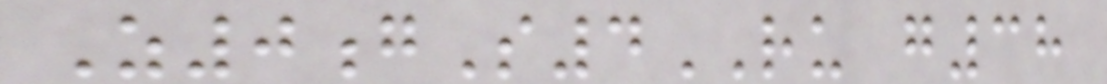Z0gS4RU g38
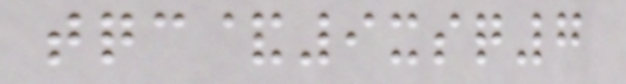tqc&9xsq7
